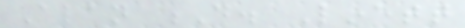Alan D. Linett
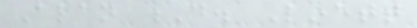Alan D. Linett
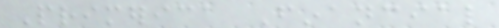Primerica Financial
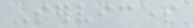Services
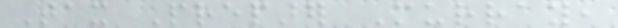Tax Preparer Murray,
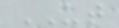UT
